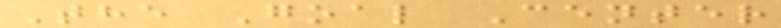The Goal Center
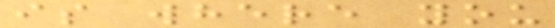is where you
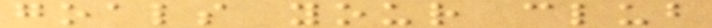goals your club
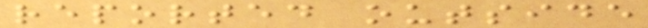reported outside
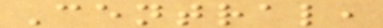Central,
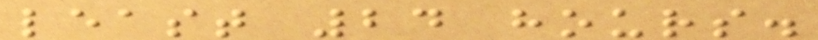least 24 hours.
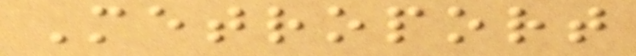Metroport
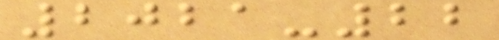2021-22
